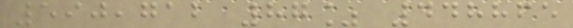590,712 87% 448865
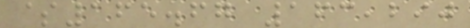$165.67 163,290
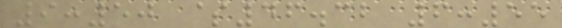9:50 $46.32 6:55
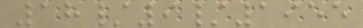18/9/1955
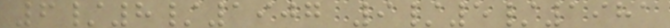6/8/1907 9/5/1981
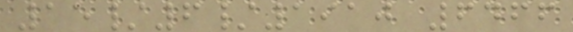15/6/1910 6466
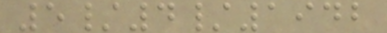5/4/1942
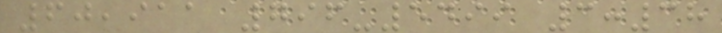60,911 796-5499 3:38
